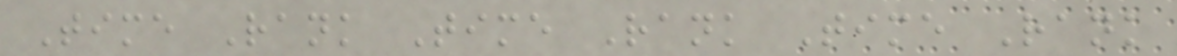Time Rank Time Rank Time Rank
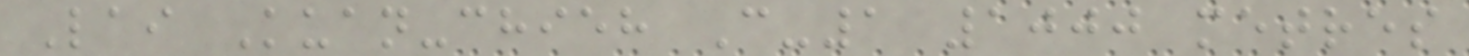Lai Kuan-chieh C-1 1000 metres
